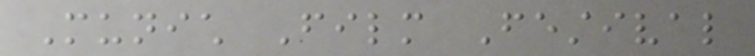Munich Film Festival
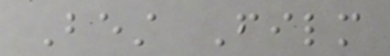Best Film
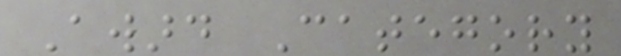Award Category
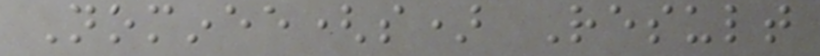Nominee(s) Result
